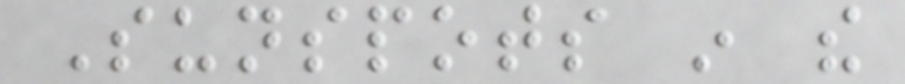Sunspots in the
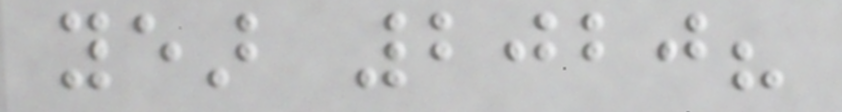year 2020?
